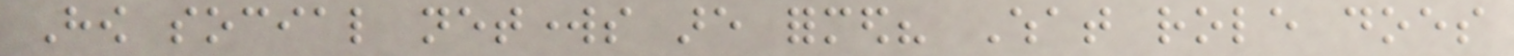How social networks are formed? What role does
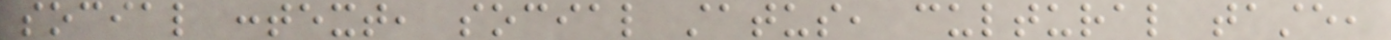social context, social status, cultural taste,
